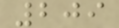209
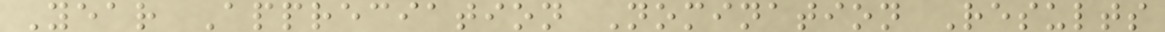Year Appreciation Nomination Results
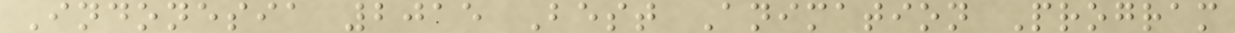Indonesia 2015 Best Animation Program
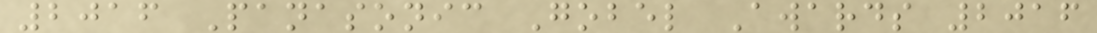2016 Panasonic Gobel Awards 2016
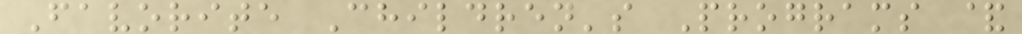Favorite Children's Programs &
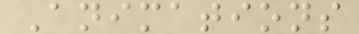Animations
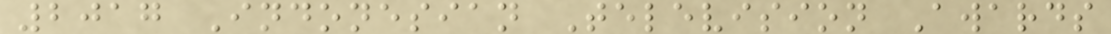2017 Indonesian Television Awards
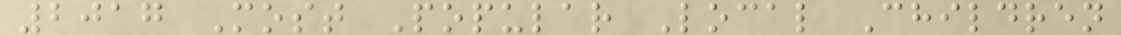2017 Most Popular Local Children
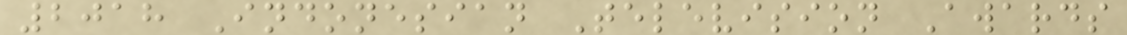2018 Indonesian Television Awards
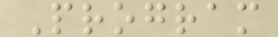Program
